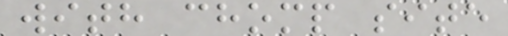with chomp site
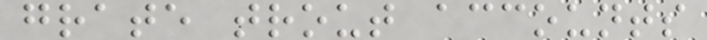grate trout accounts
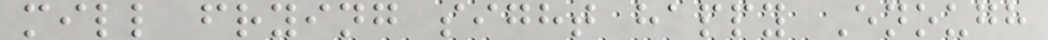mill frying sight happy Enough
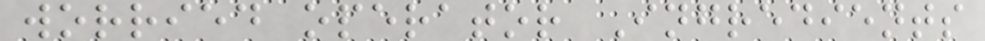worried operator Ingredients
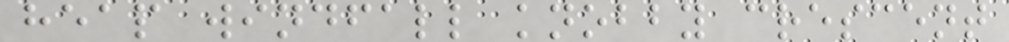heap windfall knobby crescent
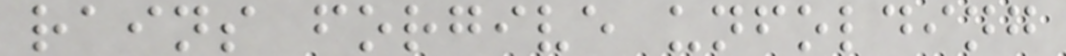rains forgive unfolding
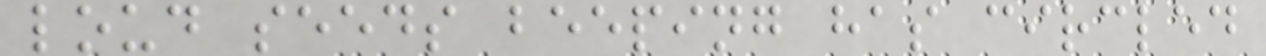loud seeds beeping has circled
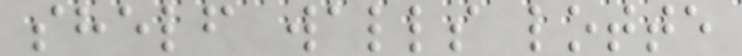shelf walls lotte
